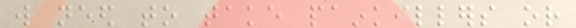will need to take painkillers or
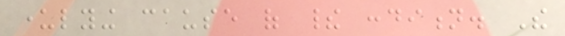underlying cause of their condition. The
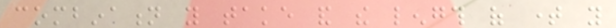combination you take and the length of time you
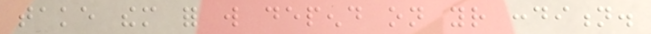take them for will depend on your condition.
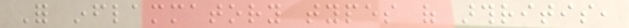For inflammatory types of arthritis,
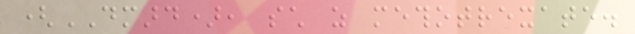(DMARD), such as methotrexate.
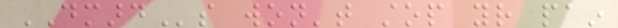DMARDs won't stop your pain
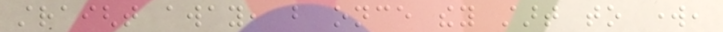straight away, but once they start to work,
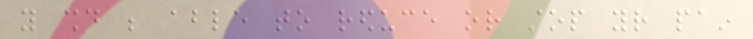you should be able to reduce or stop your pain
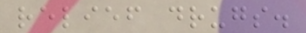relief drugs.
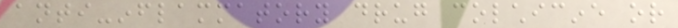anti-inflammatory drug colchicine or
